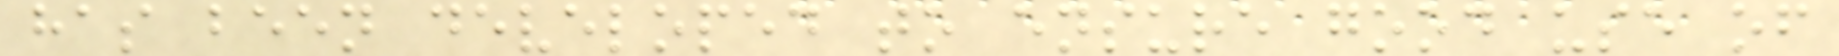has been developed to ensure good use of
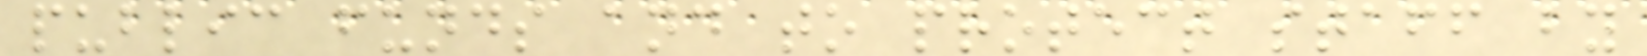public funds and to protect staff by
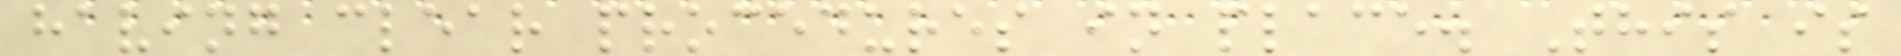having clear procedures in place. This is
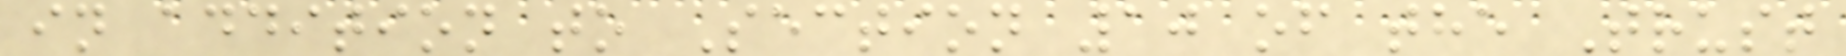in addition to Section 10 of the Trust
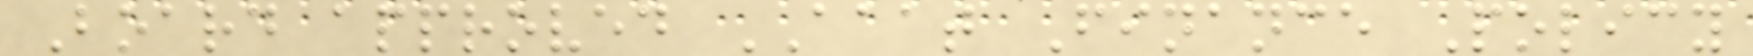Board approved AAAT Finance Policy
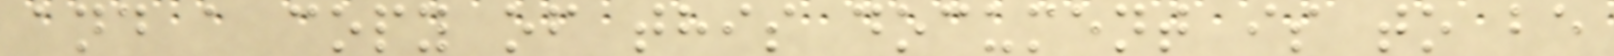and a copy of this document is to be
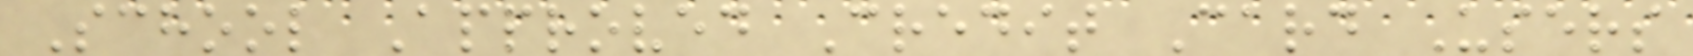School Approved Credit Card Users
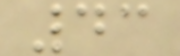43
